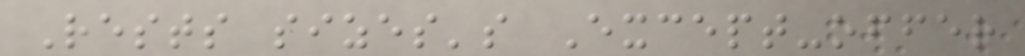Rests sizes's Except-offer
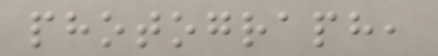photograph,
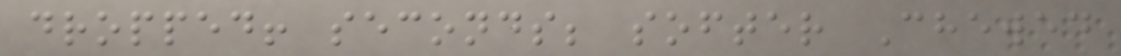dropped! seconds; softer Chewed
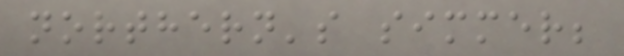northern's simmer;
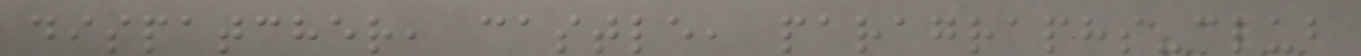dispatcher, castle, paragraphs-club
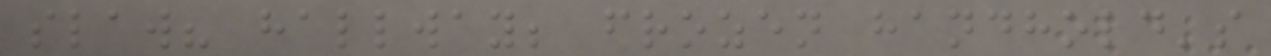slaw? hallway; frozen handhold's
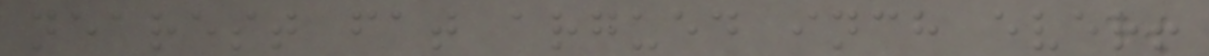nearest fat argued inch ever!
